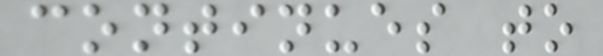continues to
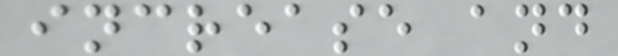increase and
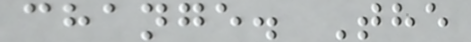change. The
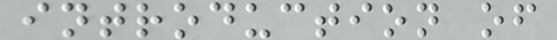introduction of
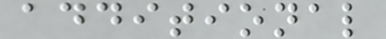additional
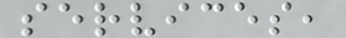services,
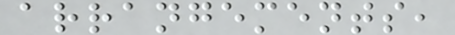arrangements,
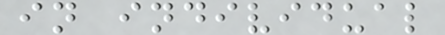in individual
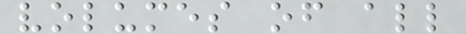volumes of all
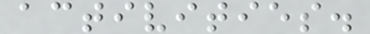activities.
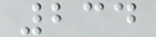234
